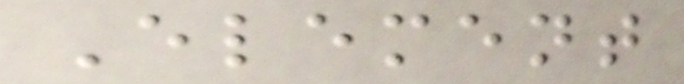Element
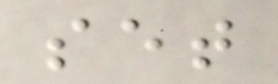set
